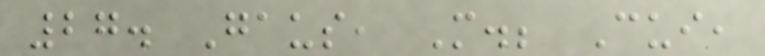27. Gaus, M.; Cui,
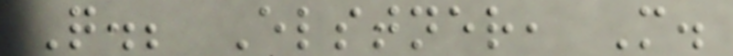Q.; Elstner, M.
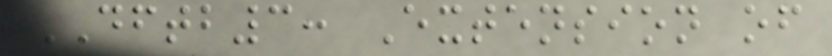DFTB3: Extension of
